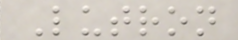Lutron
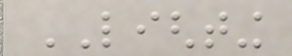LIGHTING
